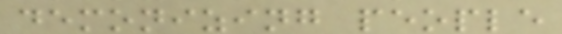demonizing people
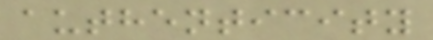authenticity
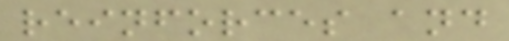reinforces and
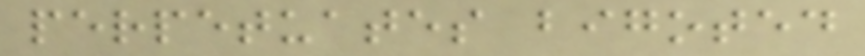perpetuates bigoted
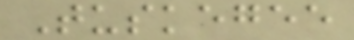Tuskegee
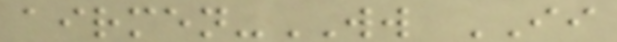airmen-WW II
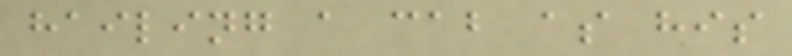hailing a cab as his
